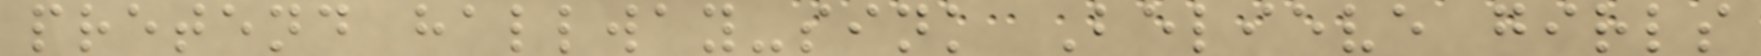pretend hallway-sink Believe girls
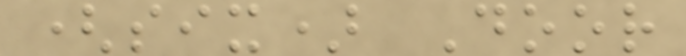(six) Door
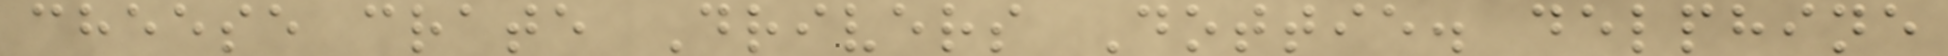cheese crate Drivers Dottie. delphine
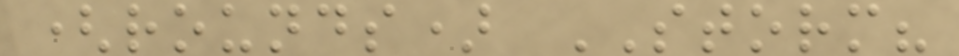(rounds) STORM?
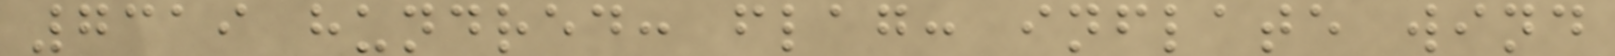7319 hundred: flag: inflate wind
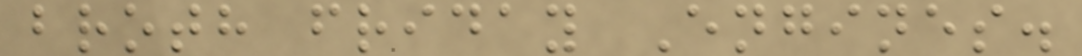broth friday Engines.
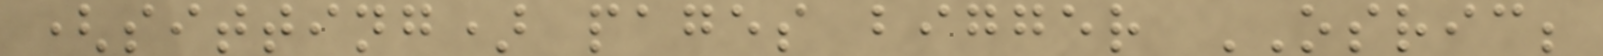(sitting) pages bigger OSRIC;
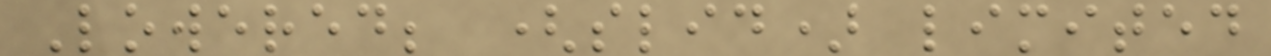Lowered; (slid) limited
